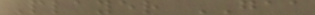Player GAA
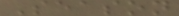Season
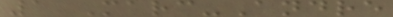1 Marc-Andre
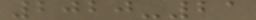2020-21
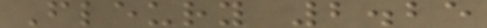Fleury 2.25
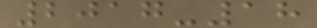2017-18
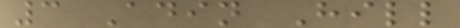3 Adin Hill
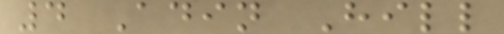4 Adin Hill
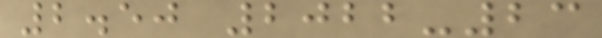2.50 2022-23
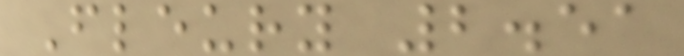Fleury 2.51
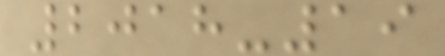2018-19
